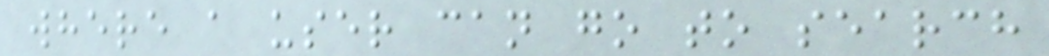where a user can go to search
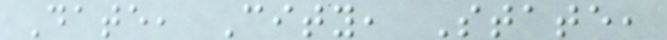Date, City, State,
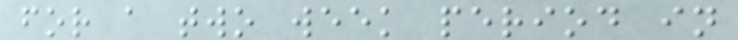for a two week period in
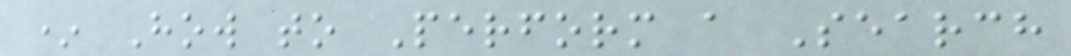* How to Perform a Search
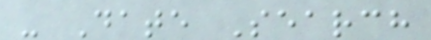- Date Search
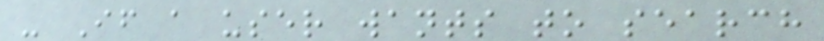- If a user wants to search
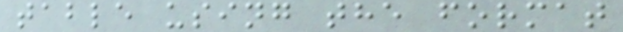table using the format
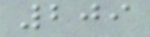209
